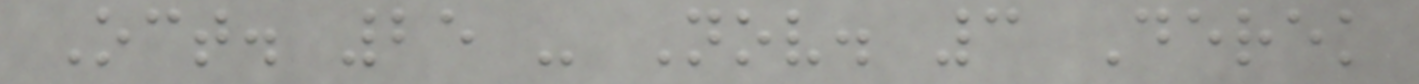Oct. 25 - Nov. 3 Derek
